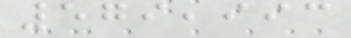579,993
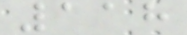118
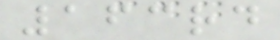163rd
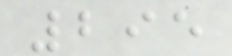295
